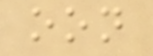oon
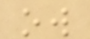ow
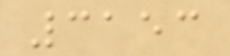3153
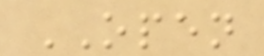OPEN
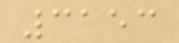3153
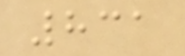831
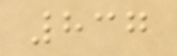837
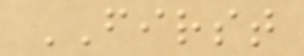FIRST
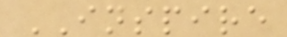INSPIRE
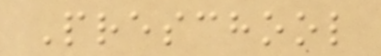Preschool
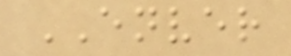ENVER
